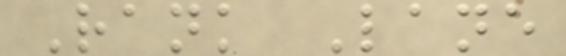Rank Lane
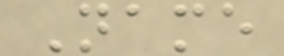Name
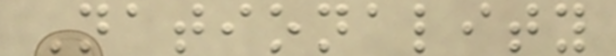Nationality
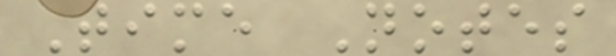Time Notes
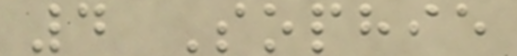4 Sophie
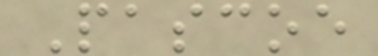Pascoe
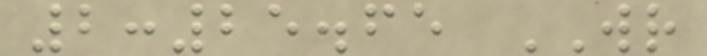2:25.65 WR
